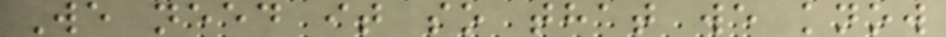We need it so that we know
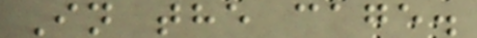In the cage.
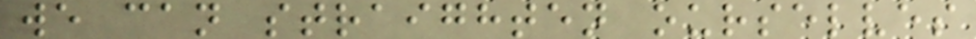we can straighten ourselves
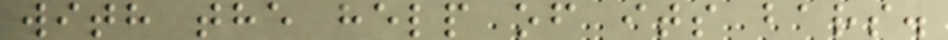with the help of its bars.
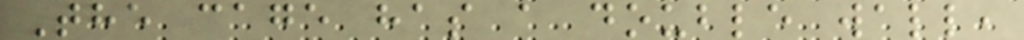The cage has a double wall,
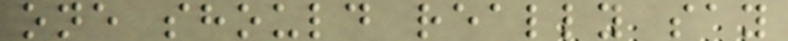one should really say
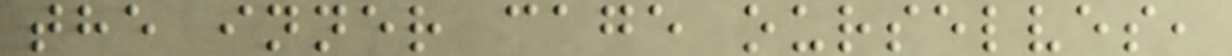the inner cage ourselves,
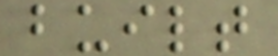built
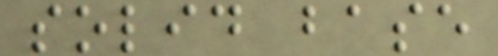solid base
